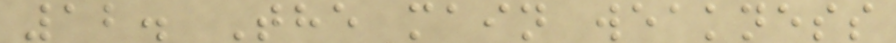12. The main weakness
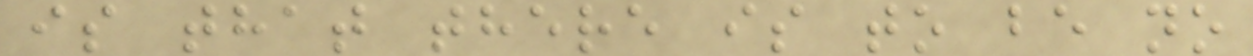is that there is to be no
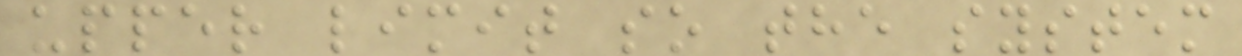upper limit so the system
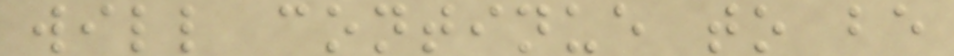will continue to be
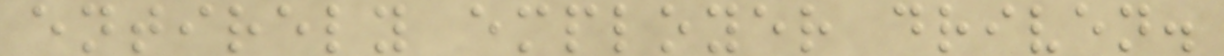entirely employer driven.
